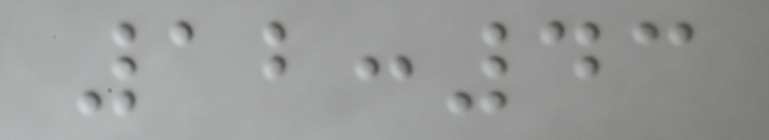12:43
